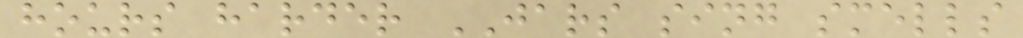hours harder JARS sing smells
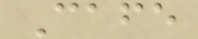Cafe
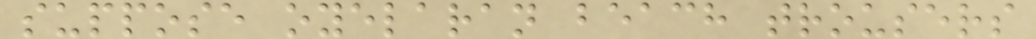suppose oyelaran beach trousers
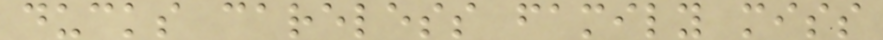ducks careless family miss
